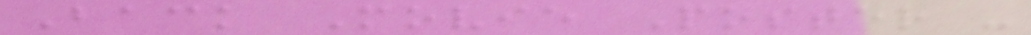Back Movie Poster -
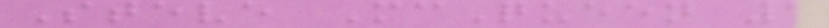Steve McQueen 1
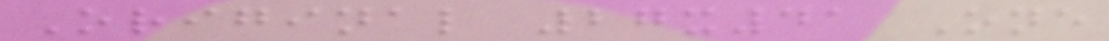Original 27x41 One
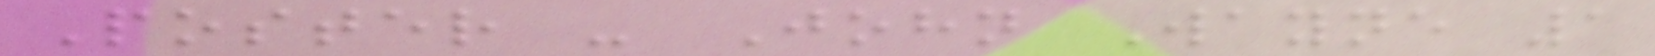Poster - John Wayne 1
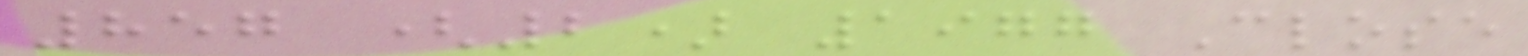857 (2) 1977 Close
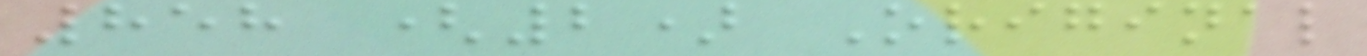858 (2) Original
